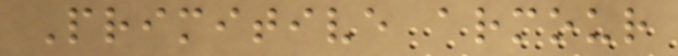Primitive armour
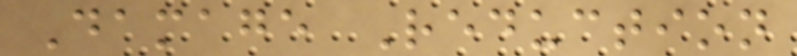Damage Reduction
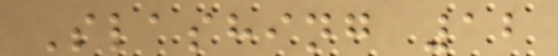Slashing 12
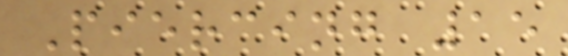Piercing 15
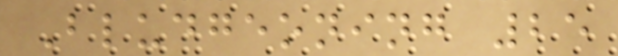Bludgeoning 25
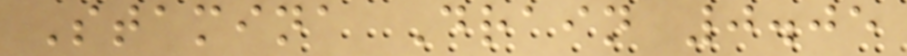Stamina Drain 0.05
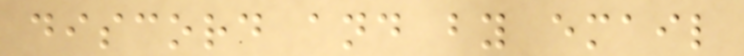discord and by email
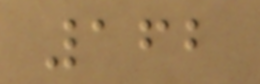162
